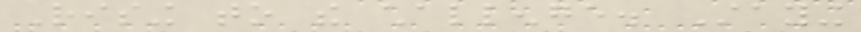Rising to the challenge. Staying
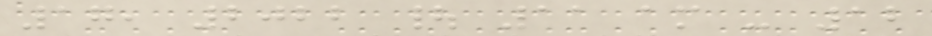17, 2022 | 11 am - 12
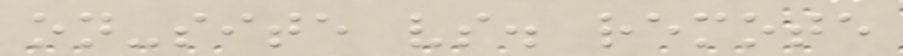on-site vs. remote
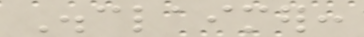Disclaimer:
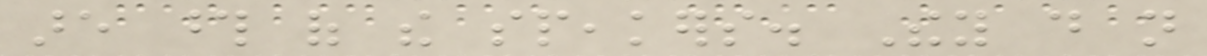are those of the speakers. They do not
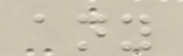any
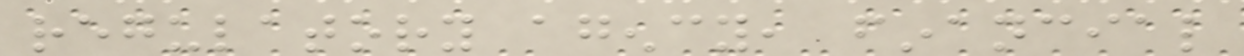regulatory agency, financial
